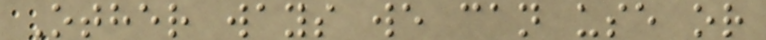Other ways we can use or
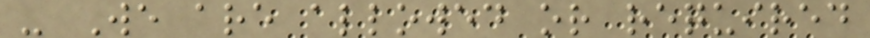- We are allowed or required
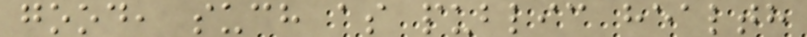good, such as public health
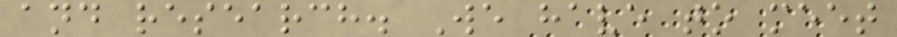and research. We have to meet
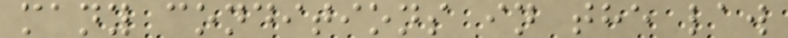many conditions in the law
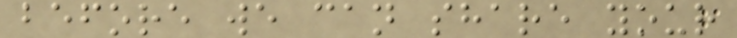before we can share your
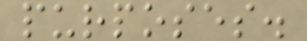purposes.
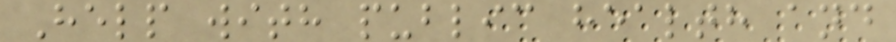Help with public health and
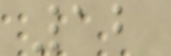12
